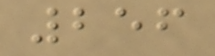256
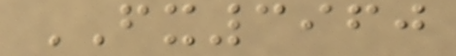FX3960
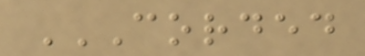CORDED
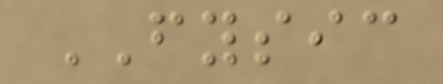FYSIC
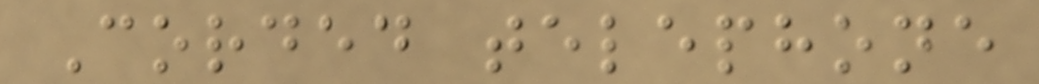Corded telephone
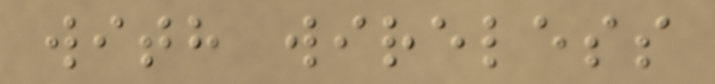with wireless
